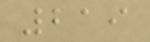219
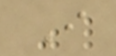I
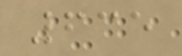635
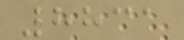8831
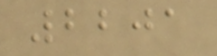2201
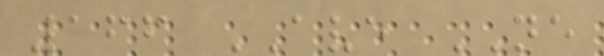166 AVE NE
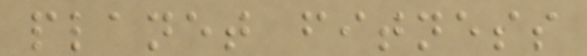planet fitness
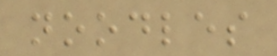noodles
